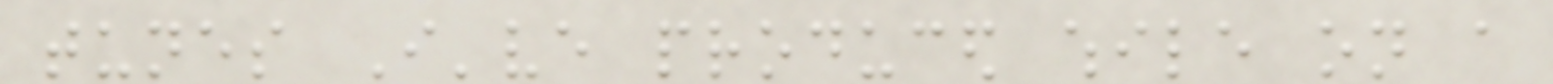tunes I've produced while on a
